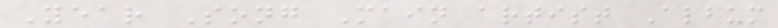Year Song Main artist Album
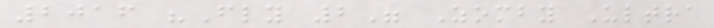2016 "Fly 2" Zomby Ultra
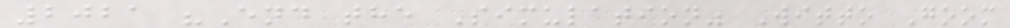2021 "End the Simulation" Witto Goom
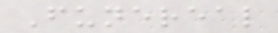Funereal
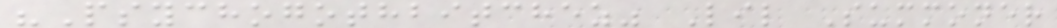"Psychogothbitchez" Lil Summoner
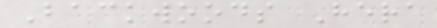Backwoods Hera
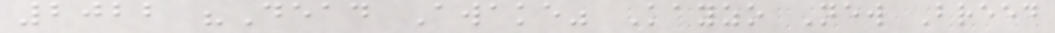2022 "Dead Awake" Kayzo New Breed
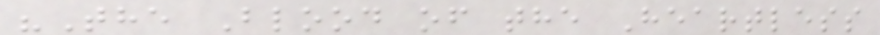"The Blood of the Heartless
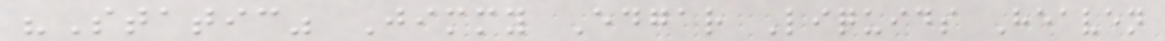"Static" Jimmy Edgar Liquids Heaven
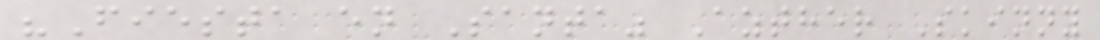"Fiesta en Santa" Azther Skinny
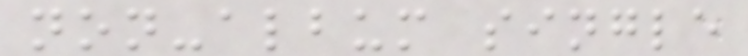non-album single
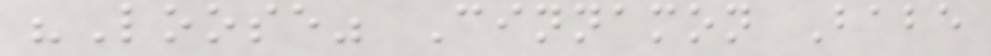"Loose" Cinnamon Babe
